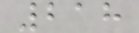218
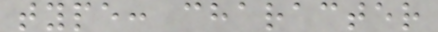type: character
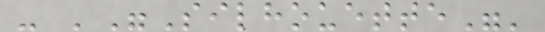- '"Silhouette"'
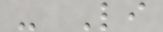- Li
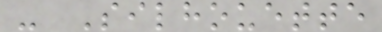- Silhouette
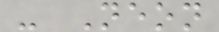- Neon
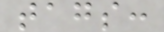tags:
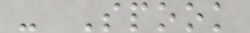- Spook
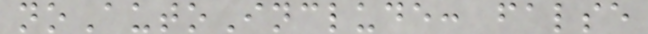noAutoInclude: false
